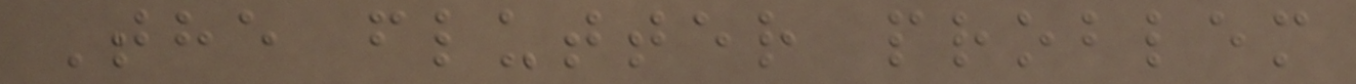The flutter problem
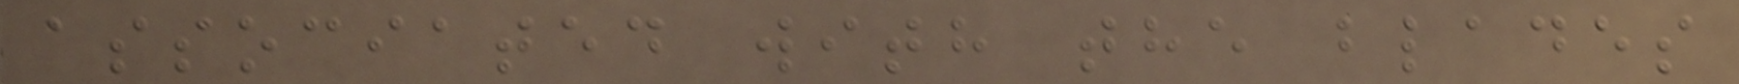associated with the blades
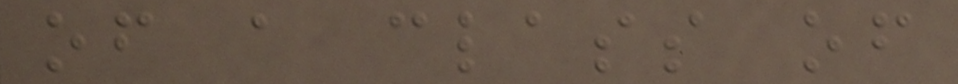of a class of
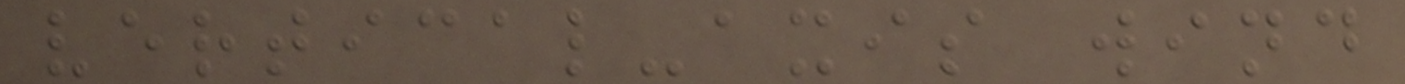vertical-axis wind
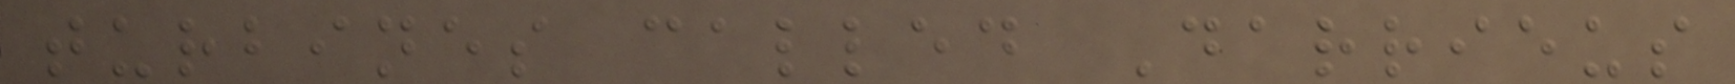turbines called Darrieus
